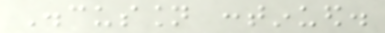Discussion continued.
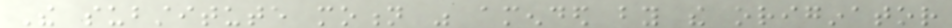The substitute motion was amended by the originator
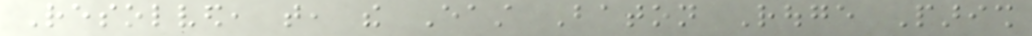Resolved, that, the East Baton Rouge Parish
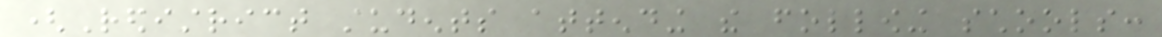(Redistrict students attending the following schools:
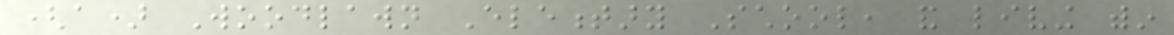(a) Woodlawn Elementary School, and living within
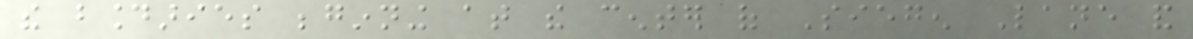the boundaries beginning at the center of Siegen Lane and
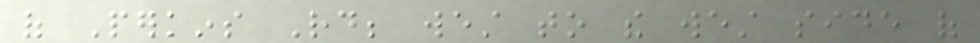of Perkins Rd; west to the west side of
